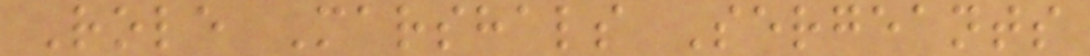Role Marshals Sergeants
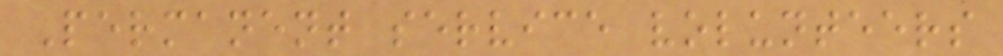Permanent service volunteers
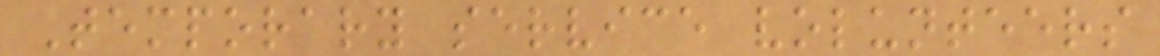Temporary service volunteers
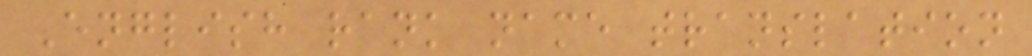English rank name translation
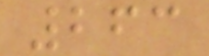263
